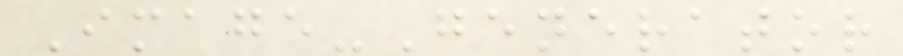Image-Generator
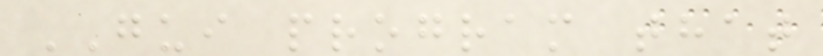GUI program that
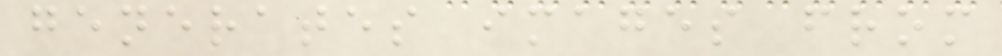generates images from
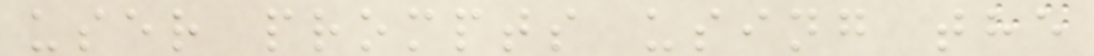user prompts using the
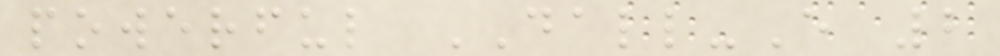powerful DALL-E 2
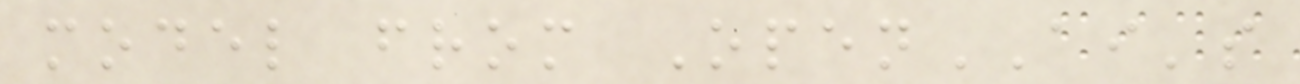model from OpenAI's
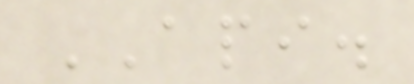API.
